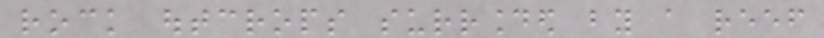rock outcrops surrounded by a reef
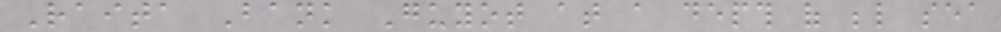Raita Bank Guyot at a depth of below sea
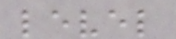level
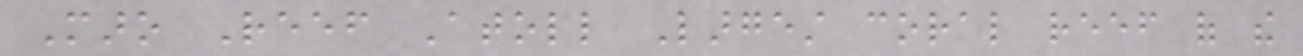Maro Reef Atoll Largest coral reef of the
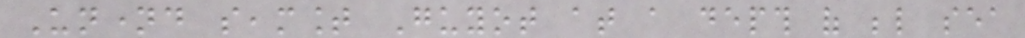Unnamed seamount Guyot at a depth of below sea
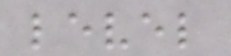level
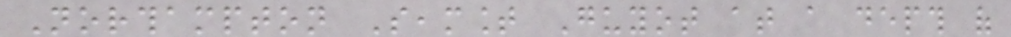Northampton Seamount Guyot at a depth of
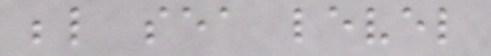below sea level
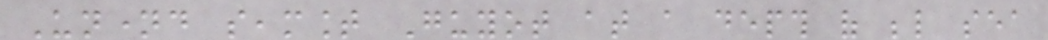Unnamed seamount Guyot at a depth of below sea
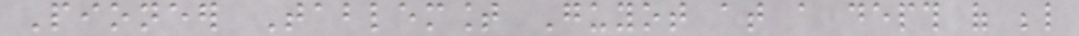Pioneer Tablemount Guyot at a depth of below
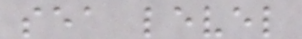sea level
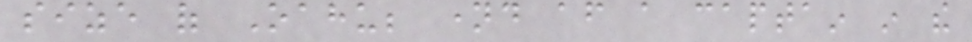size of Oahu; named after a captain in the
